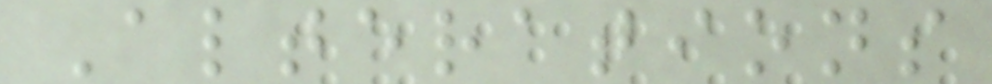Alterations
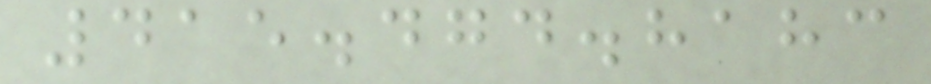415.474.8183
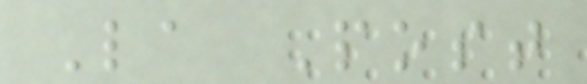La Post
